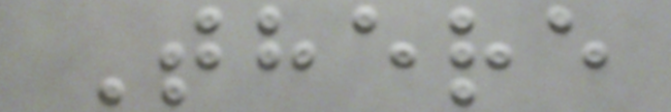There
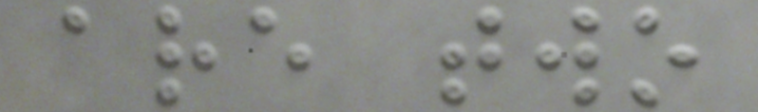are two
